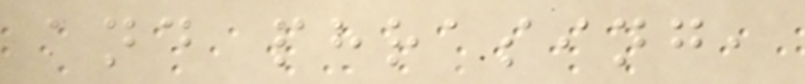and phrasing,
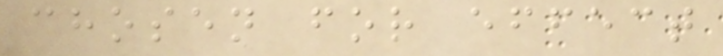chosen for effect
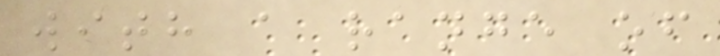with a range of
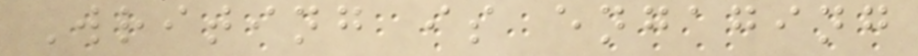Writing is engaging
